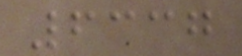6337
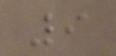9
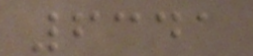6341
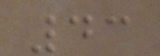43
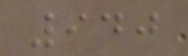940
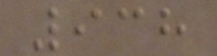938
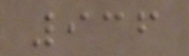936
